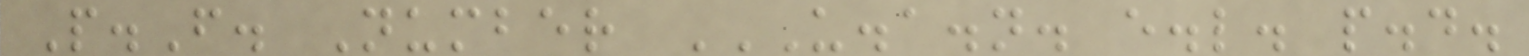P.F. Number U.A.N. E.L. P.D.
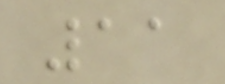11
